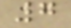7
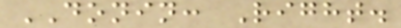DONIN: Right.
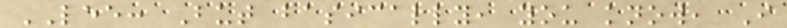LEE: But basically, you know, I
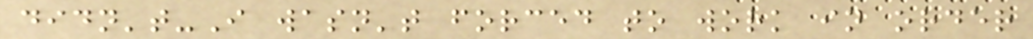didn't-I wasn't forced to work in order
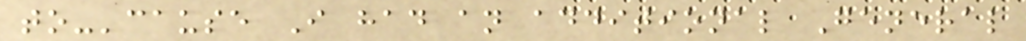to-'cause I had an additional General
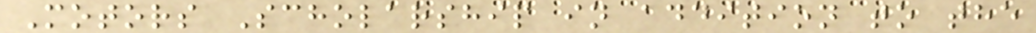Motors Scholarship in addition to the
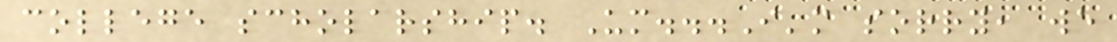college scholarship. Um...I'm sorry, we
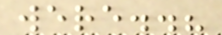were..?
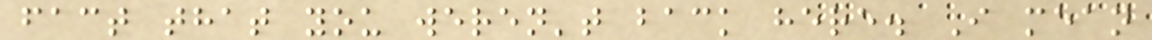fact that you weren't back here. I mean
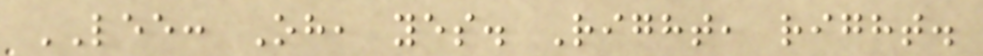LEE: Oh, yes. Right, right.
